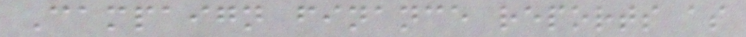Campaign finance reports as
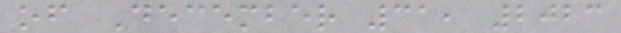of December 31, 2023
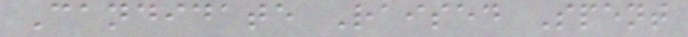Candidate Raised Spent
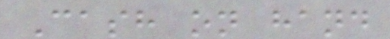Cash on hand
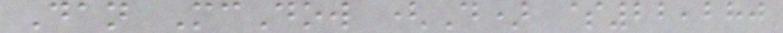Dan McDow (D) $22,280
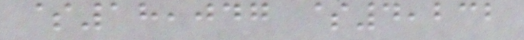$18,047 $4,232
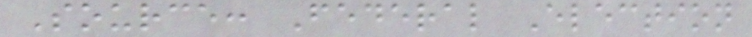Source: Federal Election
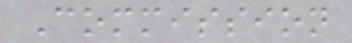Commission
